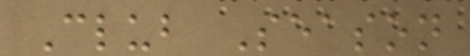Club Season
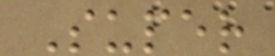Super
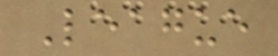League
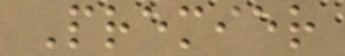Premier
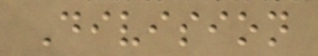Division
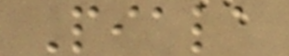Piala
